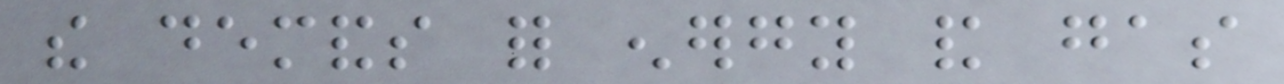the demands for energy and gas
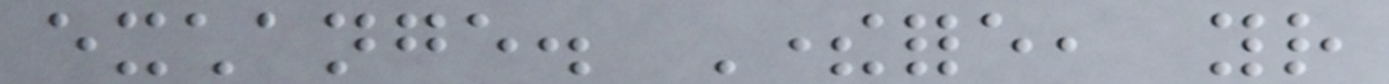exchange. Therefore, your
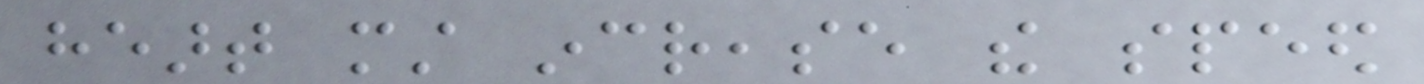heart must increase the speed
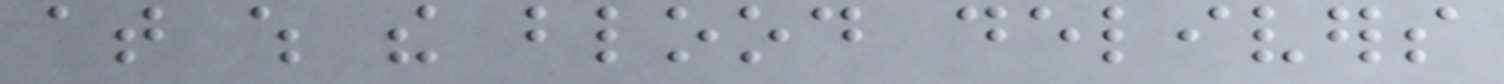at which the blood delivers
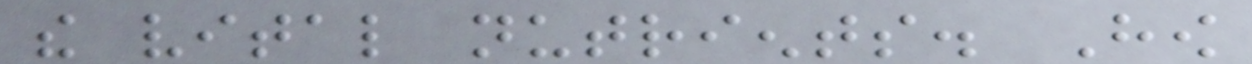the vital nutrients. How
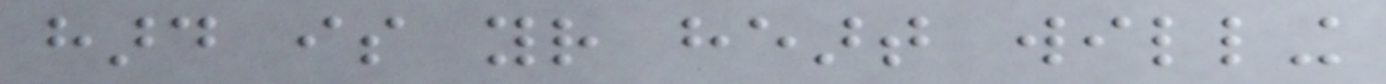hard is your heart willing
